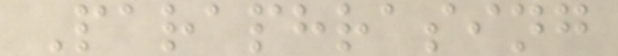Paraphrasing
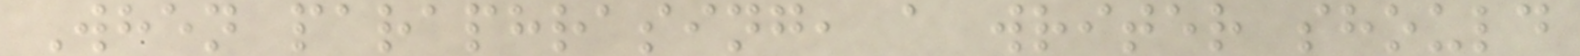When paraphrasing, a writer should
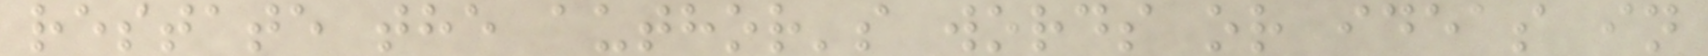restate the author's words or ideas in
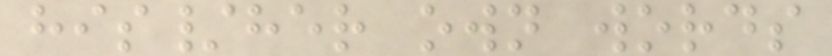his/her own words
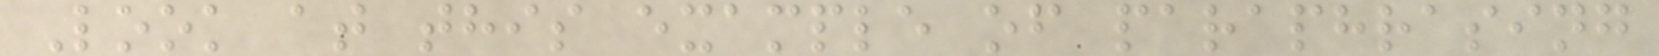Look at this example of paraphrasing
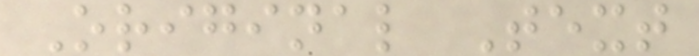Original Text
